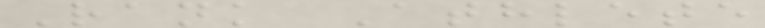Rank Athlete
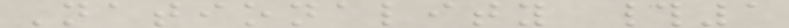Nationality #1
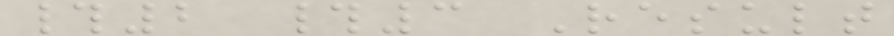#2 #3 Result
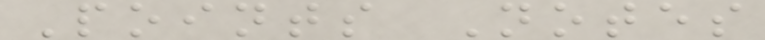Points Notes
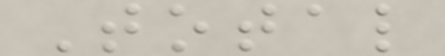Total
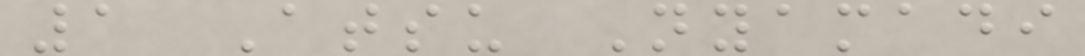1 Atsu Nyamadi
